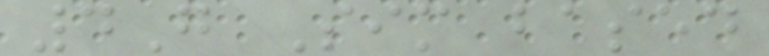4G Sim based
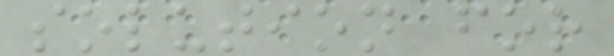solution for
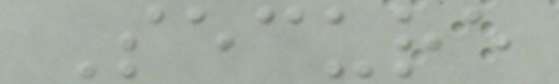Secure
